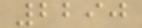2290
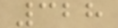328
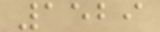1529
